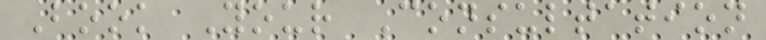Book Your Consultation
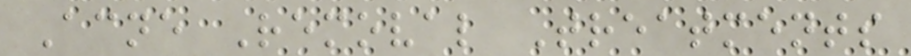Acne Removal Treatments
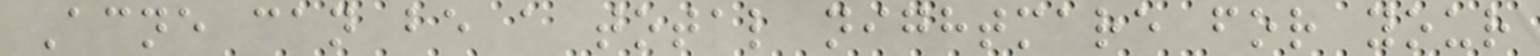Acne can be a total nightmare for your
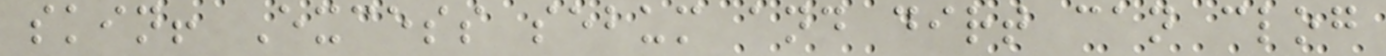skin! Excess sebum and dirt can clog
